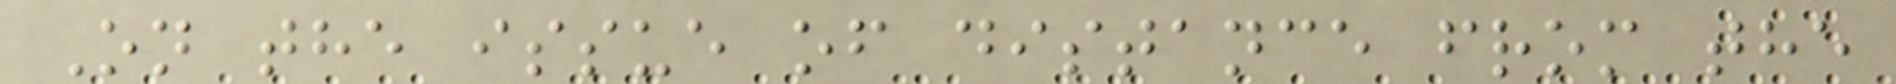On the issue of distance from the
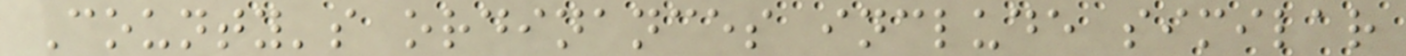County's ordinances include similar
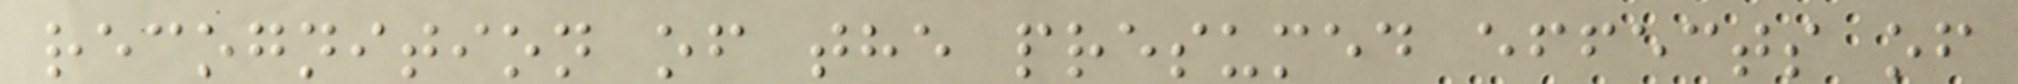recognition of the presumed effects of
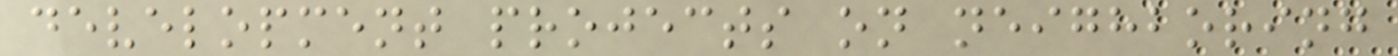development projects on neighboring
